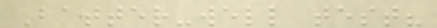Batter-well test?
